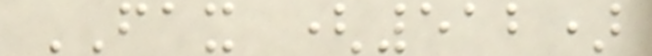FAX (512)
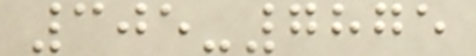305-7875
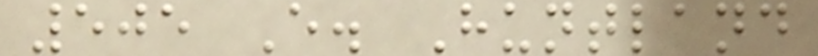505 E. Huntland
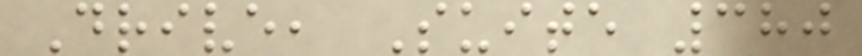Drive, Suite 380
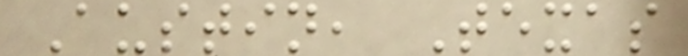Austin, Texas
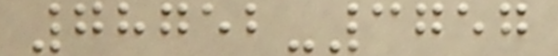78752-3757
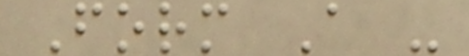Form A -
